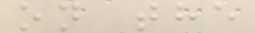on the
